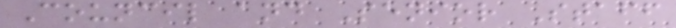Council and Senior Staff
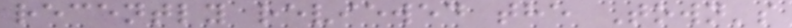recently reviewed the Town's
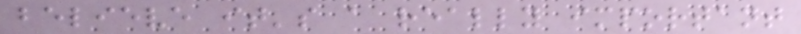believe it's a really important
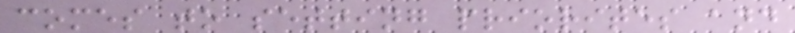comes to setting priorites and
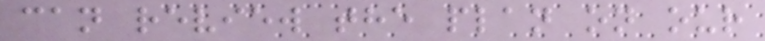can review the plan on our
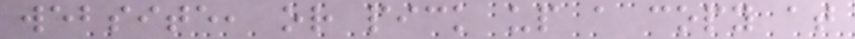website, or pick up a copy at
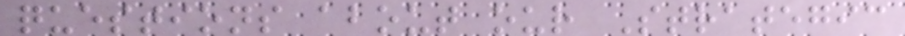questions about our Strategic
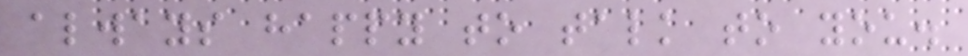always happy to talk to you.
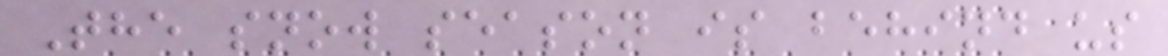The snow season is behind us
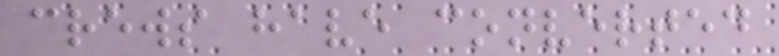crews have converted
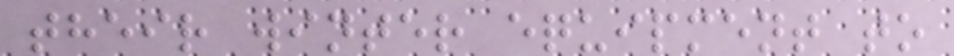their winter equipment to
